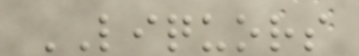LIQUORS
